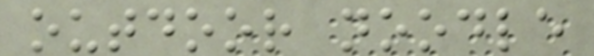outdoor noodle
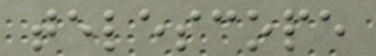telescope
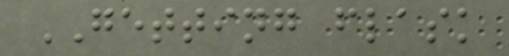GETTING flask
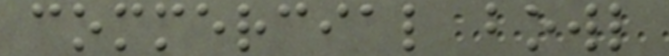commercial bowl
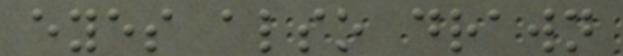eyes also drawn
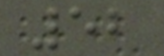52
